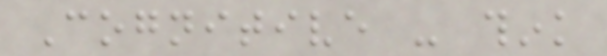Cognitive - think
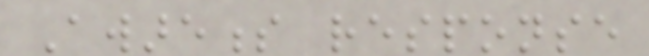Awareness response
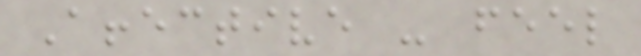Affective - feel
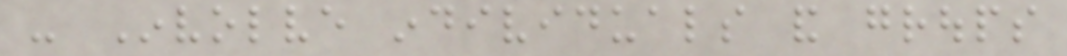- Involve individuals and groups
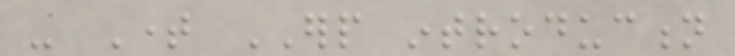- Time ERP introduction
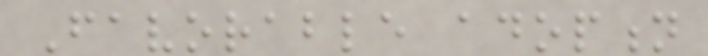Favorable adoption
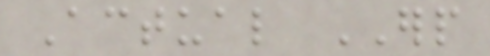Actual ERP
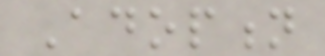Adoption
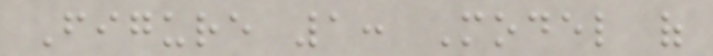Figure 1: Model of
